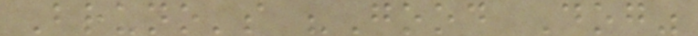Bruno's "Good Dog"
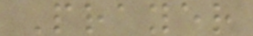Prayer
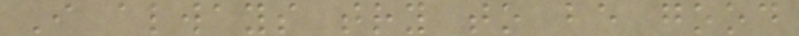I always try to be good
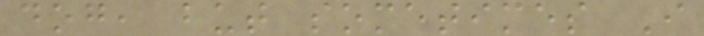dog, but sometimes I
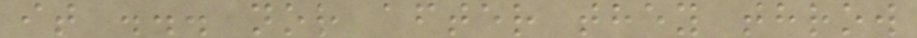it ... nor after they throw
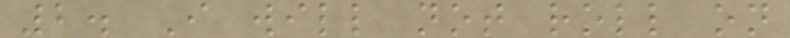2. I will not roll on
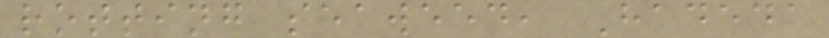rotting seaweed, Hadeda
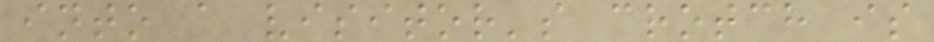into a visitor's crotch is
